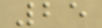25
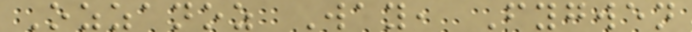Ozzanoz Way, Fygwen
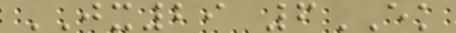JX29 6EK
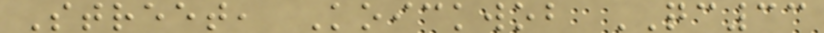Street, Koickwob QC33
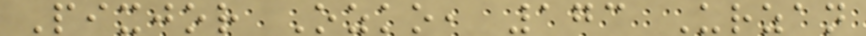Pixjor Ozko, 173 Urzan
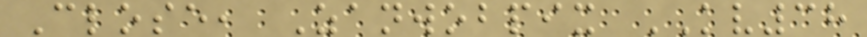Close, Zanwobpix KV38
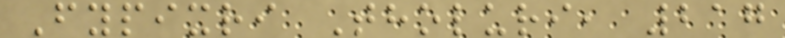Fypixri Tholuri, 217
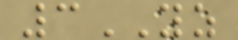3YZ
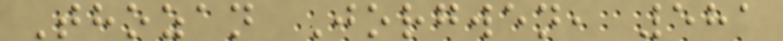Thozan Jorgwen, 581
